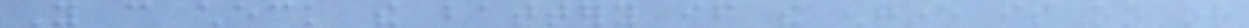You can check the battery if the engine is on or
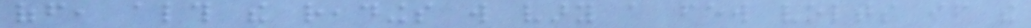off, although the readings will vary a few volts if the
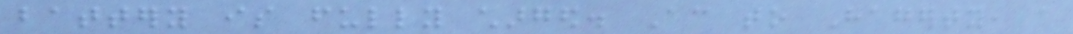battery is fully charged. According to Hagerty, a
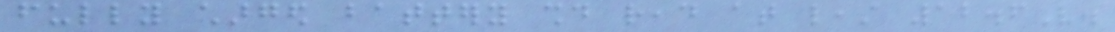fully charged battery should read at least 12.6V.
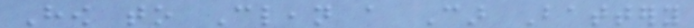How to Clean a Car Battery
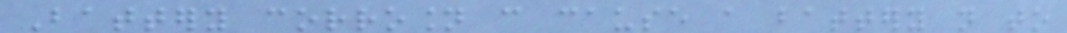Battery corrosion can cause a battery not to
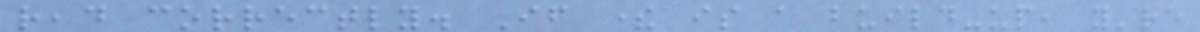read correctly. If there is a build-up, you're
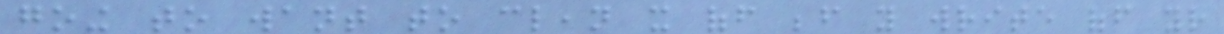going to want to clean it off before you write off your
